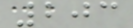203
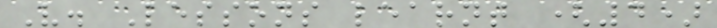V. Lessons learnt (4)
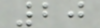20
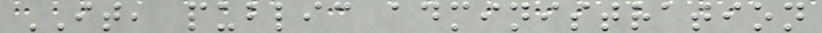IT, public administration
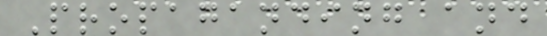Propaganding and
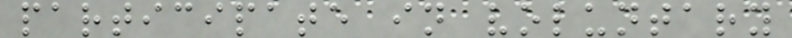participate in voluntary
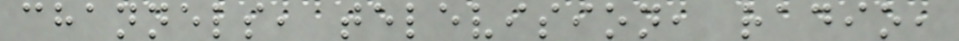channels, television, radio,
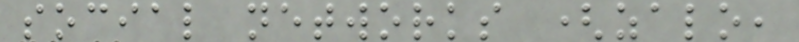social networks (zalo,
